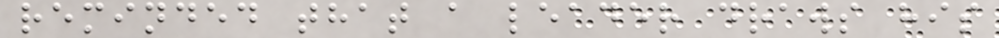reminded that a leader draws his
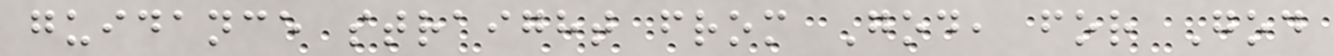guidance straight from God, for God
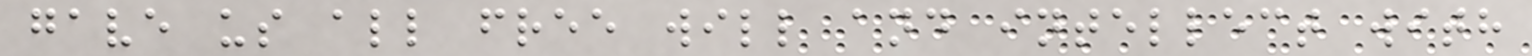gave us all free will and intellect with
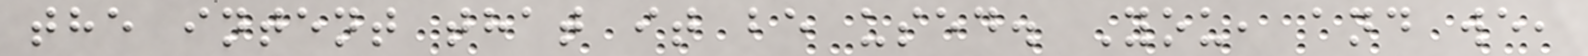the intent that it be used. You, and we,
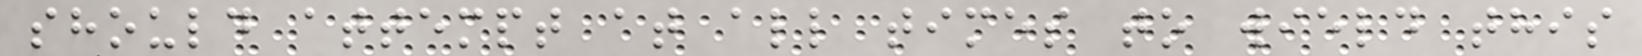should attempt at all times to wield this
